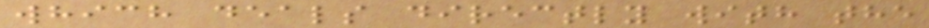which deals directly with the
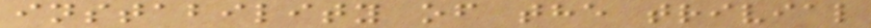instability of the trivial
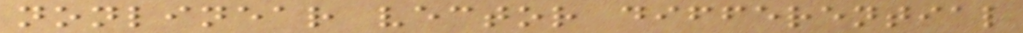nonlinear vector differential
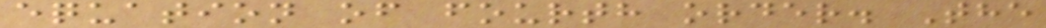equation of fourth order. The
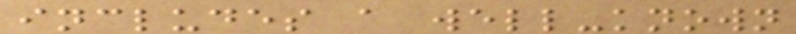includes a well-known
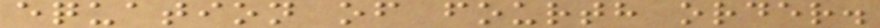equation of fourth order.
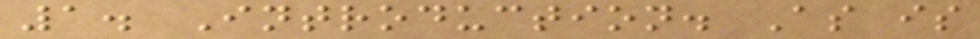1. Introduction. As is
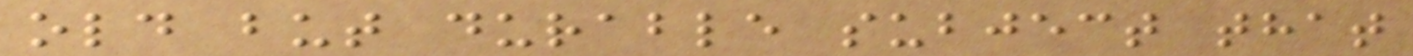old but durable subject that
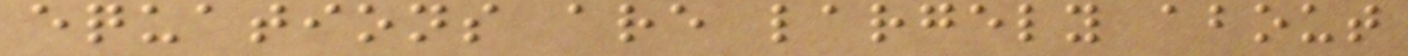equations are largely about
